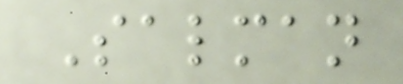Salman
